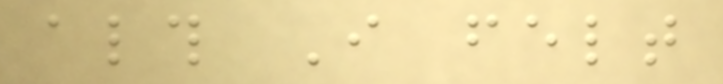although I felt
